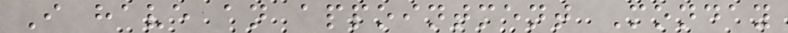I have an appointment Monday
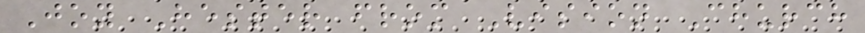Joy Hester from Vision Church
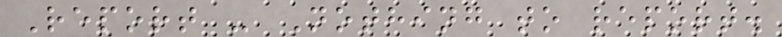Report - Nothing to report.
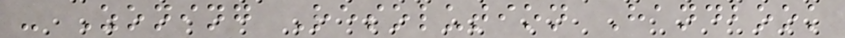- Zoning Resolution Handbook
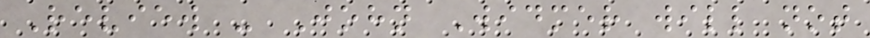Review - John Widmer will not
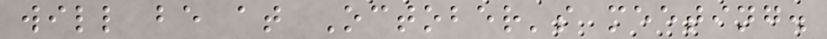will be at October's meeting.
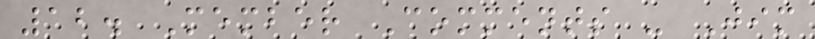12. Member Comments - Jim
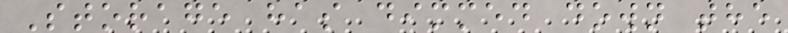Storage has dimmed down the
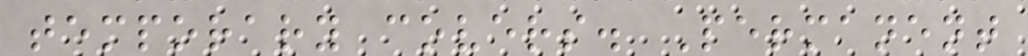temporary covers. Permanent
